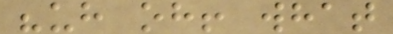"uh oh! what
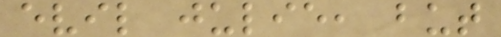evil julie, but
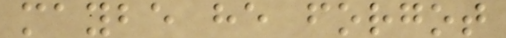maybe he forgot
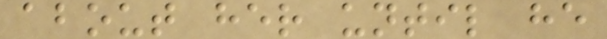about her until he
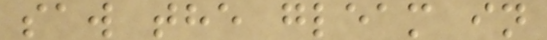saw the gleam in
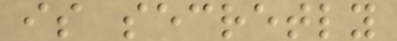is secretly
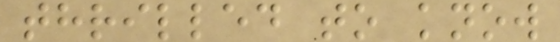thrilled to know
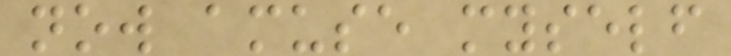now amuse myself
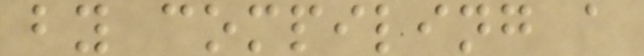by compiling a
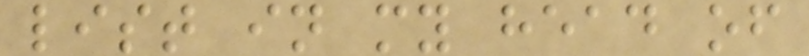list in my head of
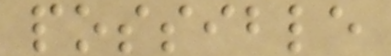possible
